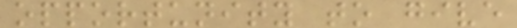opportunity to give
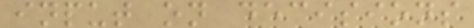input on decisions
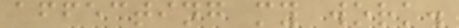affecting my work.
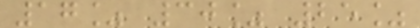17% 30% 25%
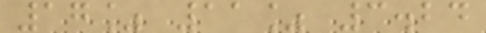17% 11% 3.24
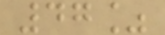47%
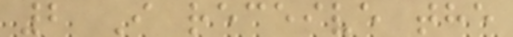2 I receive the
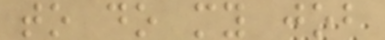to do my job
